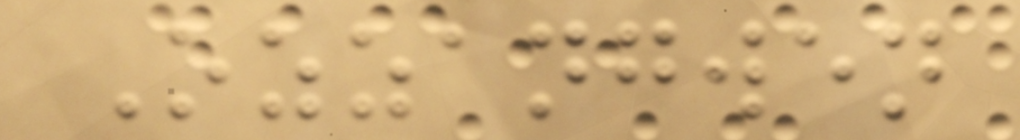Ozzangwen
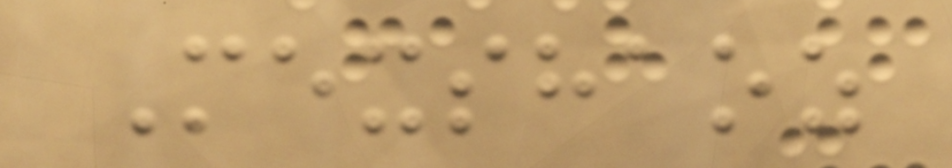Mexshaoz
